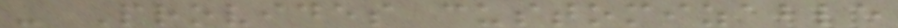- Provides customizable
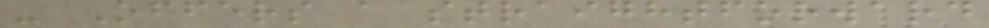- Offers a straightforward
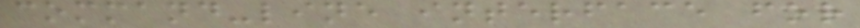command-line interface for
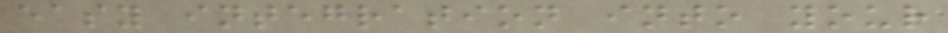easy integration into your
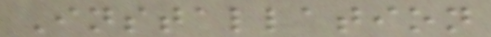Installation
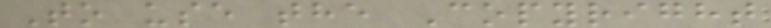To use the Copyright
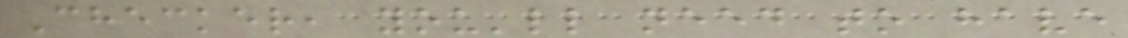Checker, you'll need to have
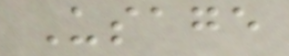Usage
